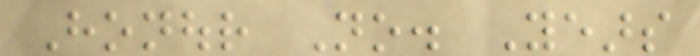Honour No. Years
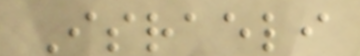Israeli
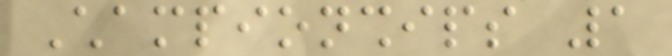Championships 1
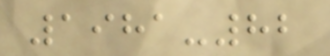1981-82
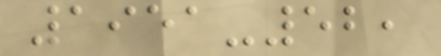1951-52,
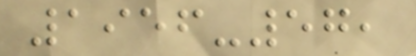1956-57,
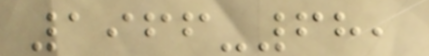1966-68,
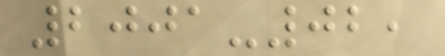2001-02,
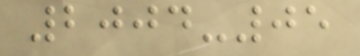2004-05
